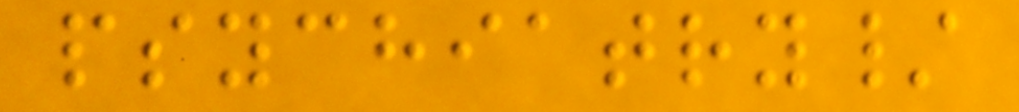psychiatry/
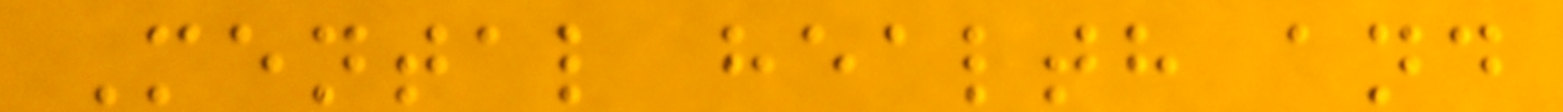Mental health and
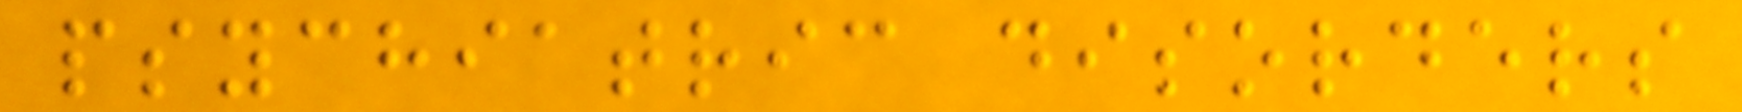psychiatric disorders
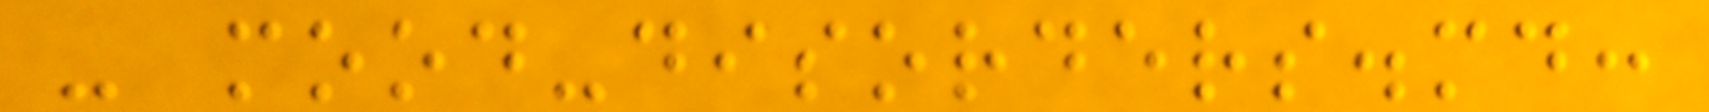- mood-disorders.md:
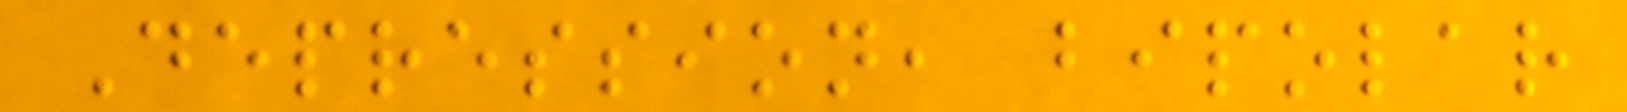Depression, bipolar
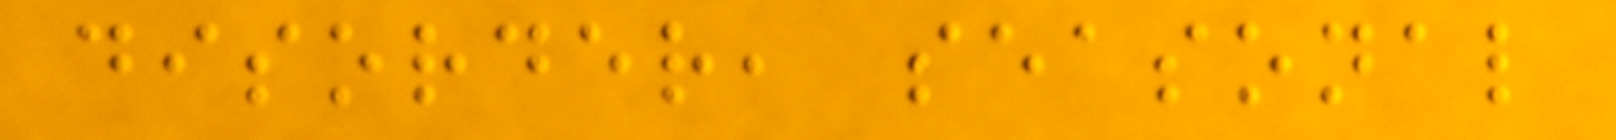disorder, seasonal
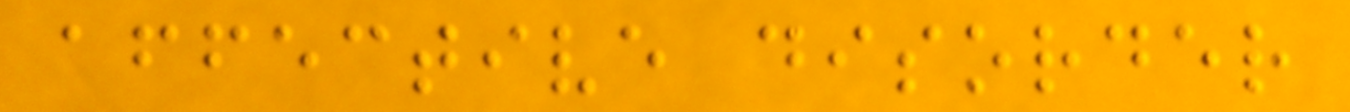affective disorder
